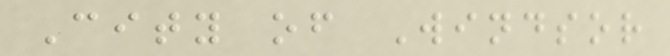City of Windsor
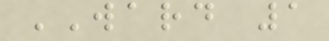WARD 1
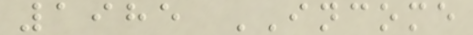1985 INCOME
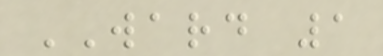WARD 1
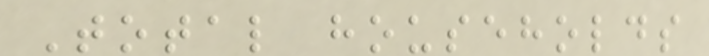Total households
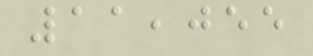11,055
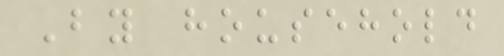By household
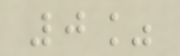0%
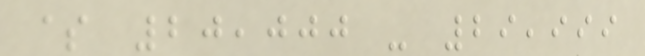$ 20,000 - 29,999
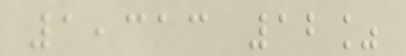1,313 12%
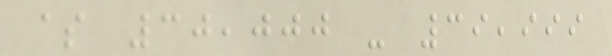$ 30,000 - 39,999
